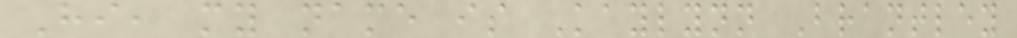Hi, my name is Kaylynn Brantley
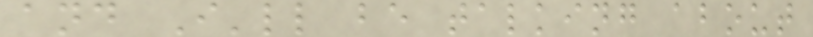and I'll be talking about
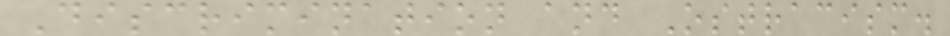Discrimination and Ostracism.
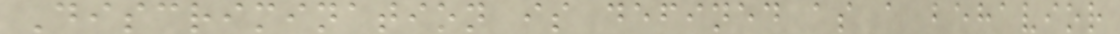Discrimination is defined as a behavior
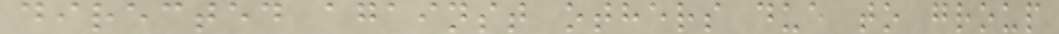directed against others due to group
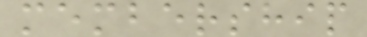membership
